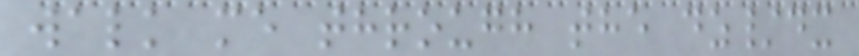walk me through the dz/dx
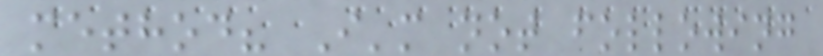method? I'm not following
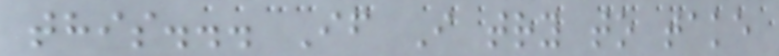this... If I try to take
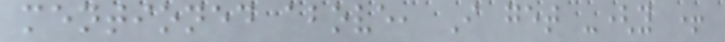mentioned above, I get -(y +
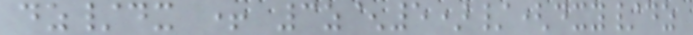dz/dx + 3z^5)/(dxy/dz
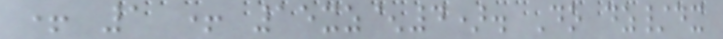+ 1 + 15xz^4). Do dz/dx
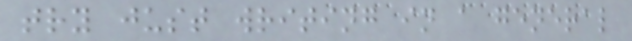try just writing in a general
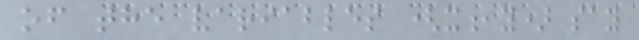of the variables (x,y) say
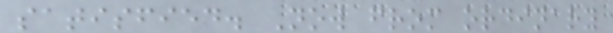satisfied. Now from ordinary
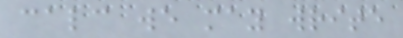calc we may write
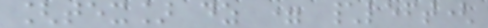[tex] dz = \left(
